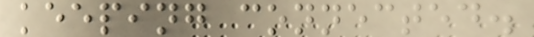keeping connected.
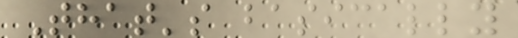That's basically
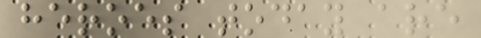heroes today are
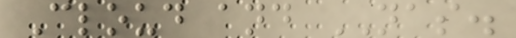Cloud and NAS.
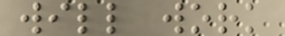will work
